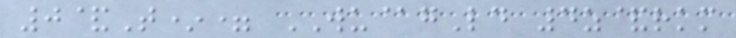0&T*= WU@gLd 4z&rkm
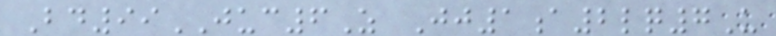Bd99JUC6Z Jj1a2lq7U
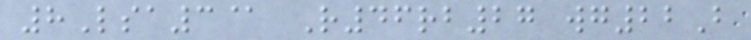8Lsa3@ R46rb27 wg22B
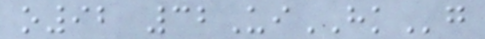o92 32UiHKg
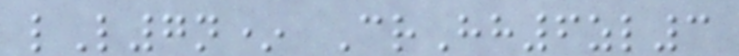lL7n* CrHh6zl3
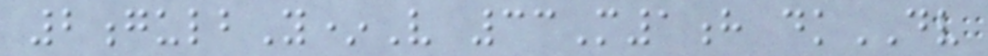2gulbY*V 33M1h dkDV
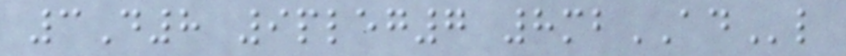3D8 9pleg7 8mbADl
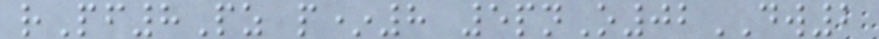rPf8Pz p*8 5pnO02DW2
